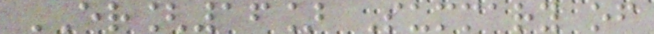ER[16] Summary of
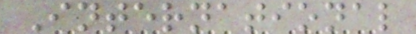International
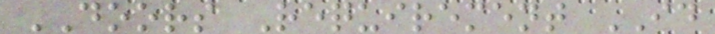DOORS Requirement ID
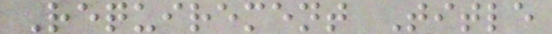Requirement Title
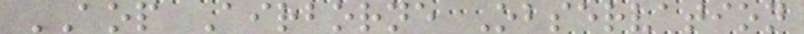AOP Airborne Observation
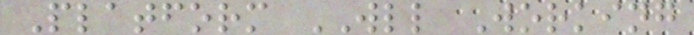Platform WLL Working
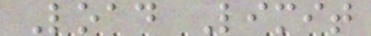Load Limit
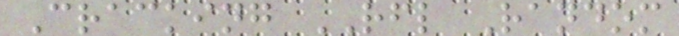Cracking RFL Random
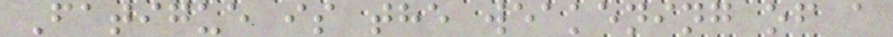Fatigue is the weakening of a
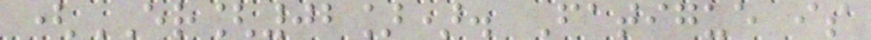(ER[02]). Fatigue is
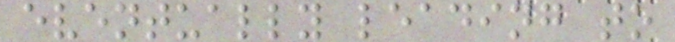eventually leading to
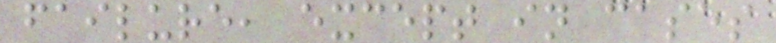failure, except in cases
